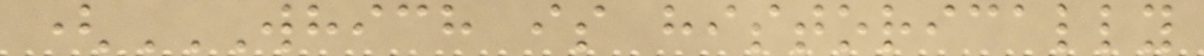(WHICH IS HISTORICALLY
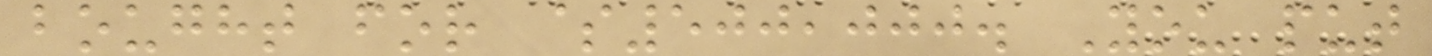bought for $500,000. You put
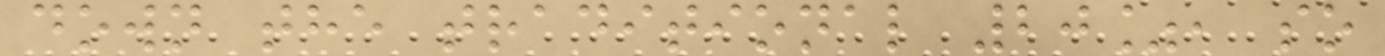down the traditional 20%, so
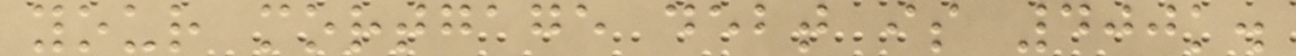your mortgage debt is 400k.
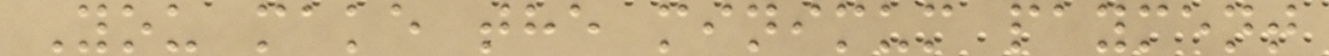You make the minimum payment
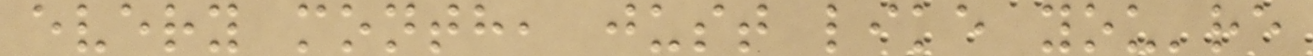every month, just like you're
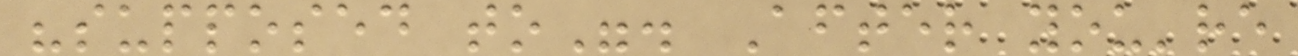"supposed to". After you're
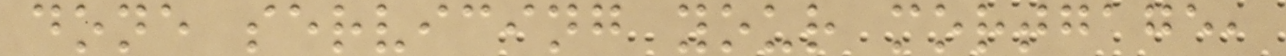done servicing your mortgage,
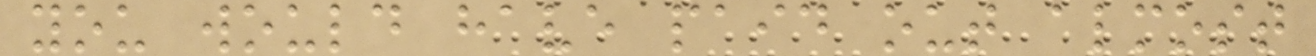you would have paid out almost
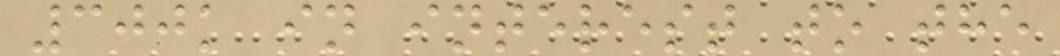300k in interest to the
